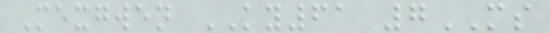Mexgwen KY61 7MS
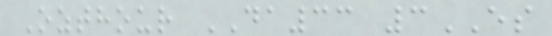Ozthour DA33 3ES
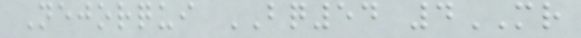Nejorqui BQ54 4MR
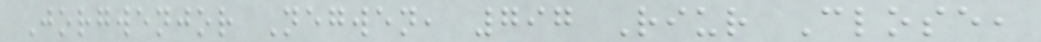Jorgwenjor Negwen, 797 Riur Close,
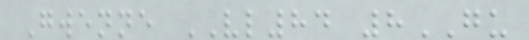Gwenne VL84 8GU
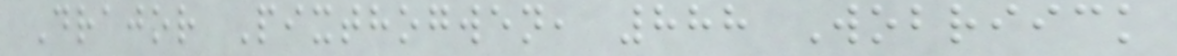Drajor Pixthogwen, 888 Wobriick
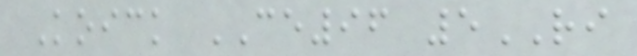Koick CE96 5RI
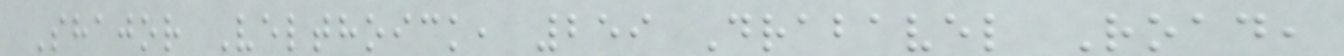Shajor Velthoick, 259 Drabavel Road,
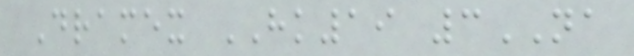Dramex HK19 3NA
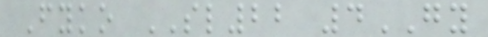Fyko SL22 4GY
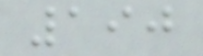190
